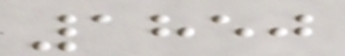1850
